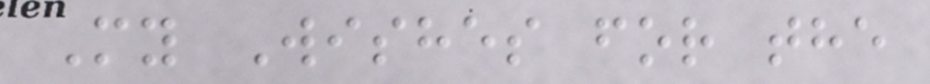My Wishes for the
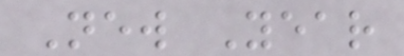New Year
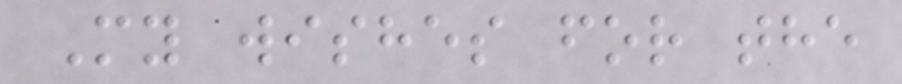My wishes for the
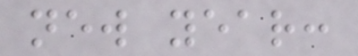new year:
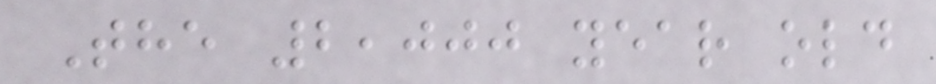The 2,000 year old
